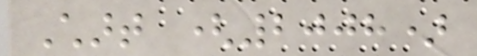Chart (2008)
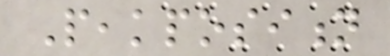Peakposition
